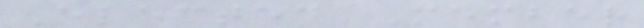Elected Member
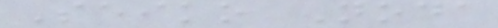Seiko Noda
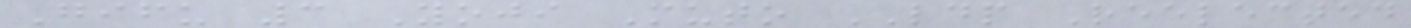Gifu 3 Yoji Muto LDP Reelected
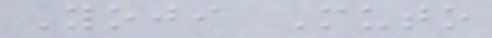Yoji Muto
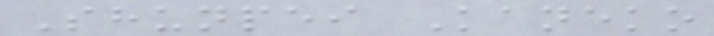Shunpei Kaneko
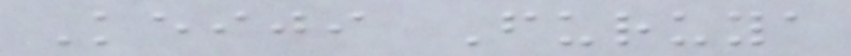Keiji Furuya
